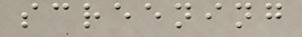screening
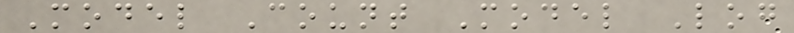Model Count Model Log
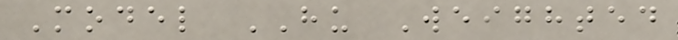Model HU Weighted
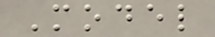Model
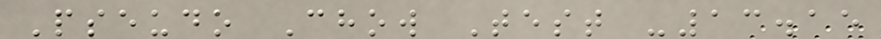Pseudo Chow Test -13.15
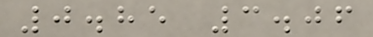0.85 3.06
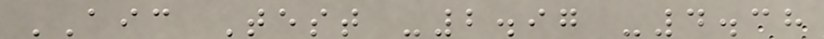AIC Test -2.97 -4.38
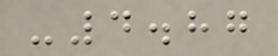-4.87
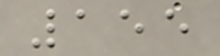155
